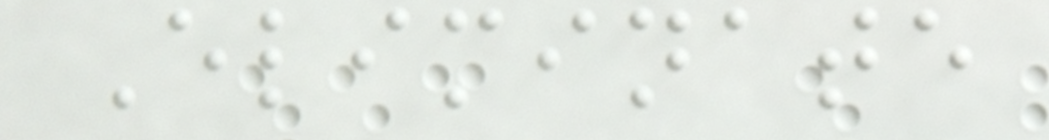Eliminate
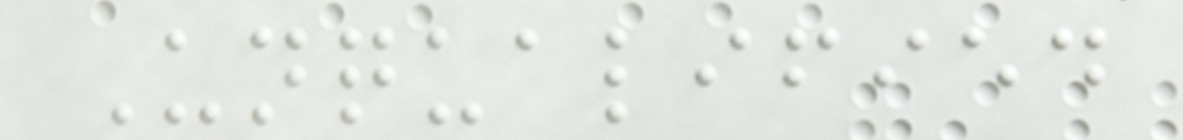Unqualified
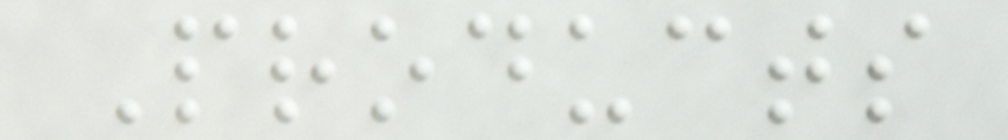Products
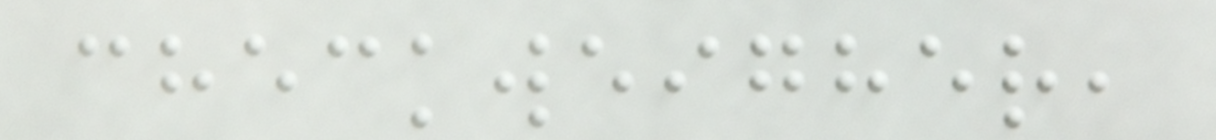checkweigher,
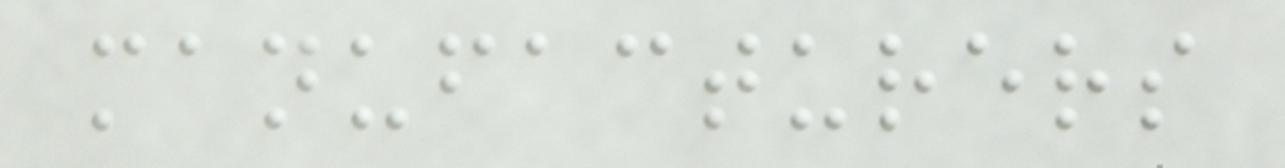manufacturers
